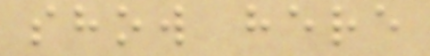show here
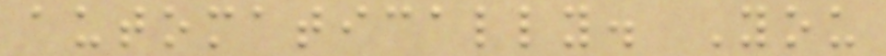automatically. You
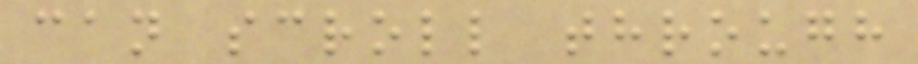can scroll through
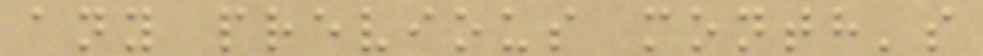any previous month's
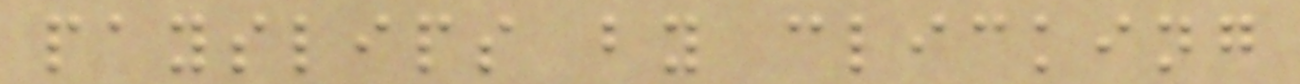payslips by clicking
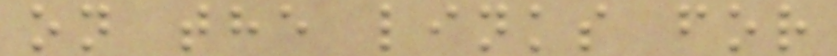on the links for
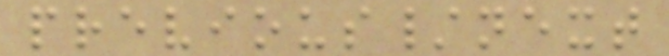previous/next
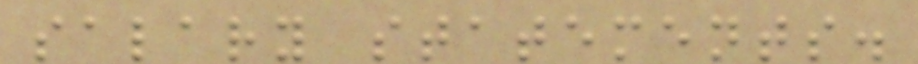salary statements.
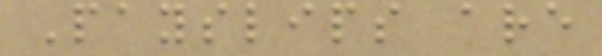Payslips are
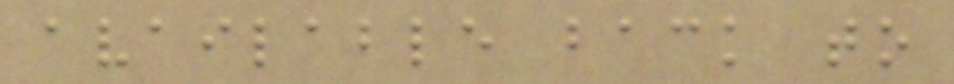available back to
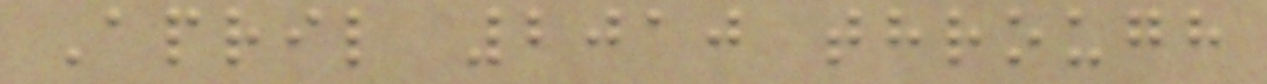April 2010 through
